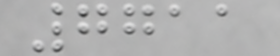7711
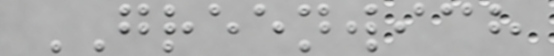GREENWICH
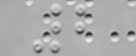2
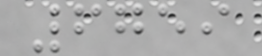6759
